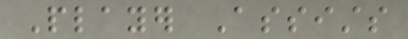Player Assists
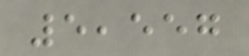5,557
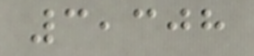3,308
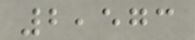2,573
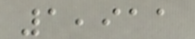1,911
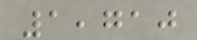1,710
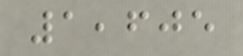1,605
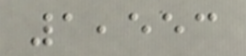1,553
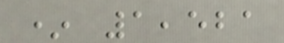* 1,521
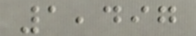1,497
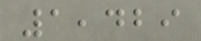1,429
